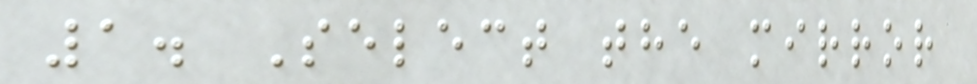1. Select the mirror
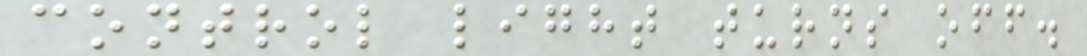control light turns off.
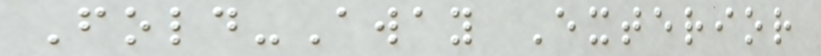Fold-Away Exterior
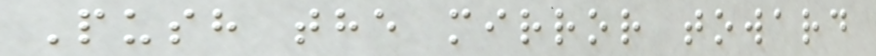Push the mirror toward
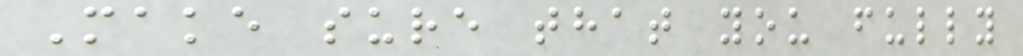Make sure that you fully
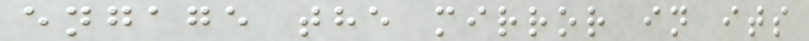engage the mirror in its
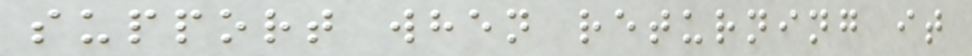support when returning it
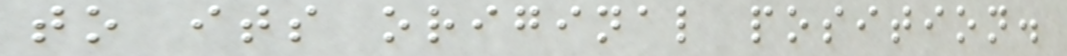to its original position.
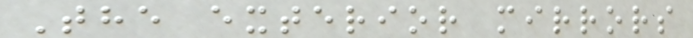The exterior mirrors
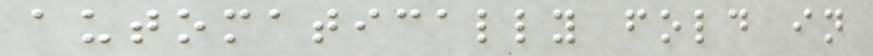automatically fold in
